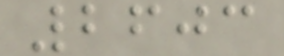2603
